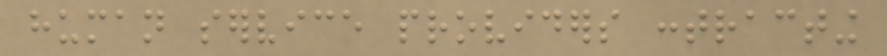human service providers contracting
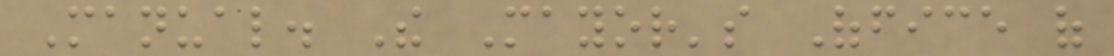Manual. The Mayor's Office of
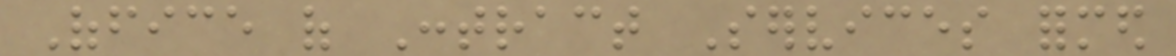Office of Contract Services formed
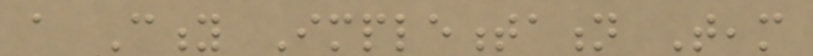a City Implementation Team
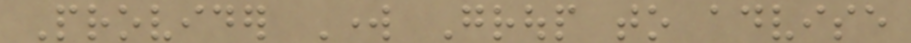Provider Work Group to advise
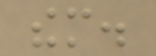them.
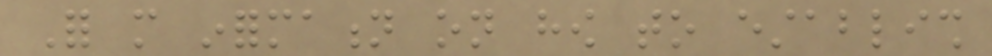For more information on how to establish
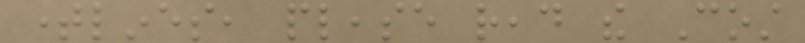timelines, please read the Cost
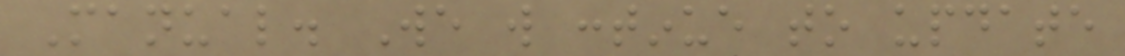Manual. We will continue to update
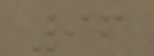96
